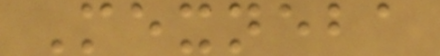Mexneba
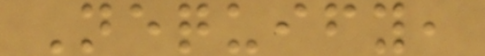Nequify,
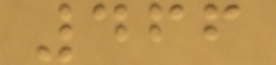466
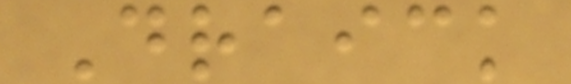Draick
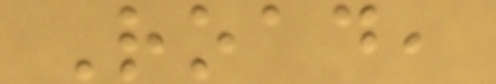Road,
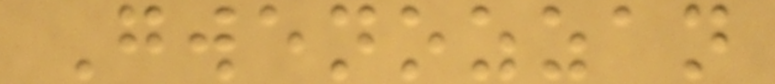Gwenozzan
